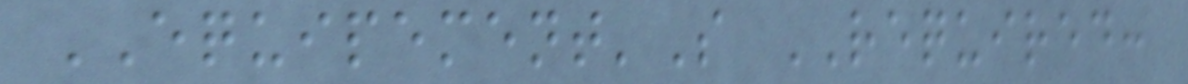EQUIPEMENT'S REQUIRED:
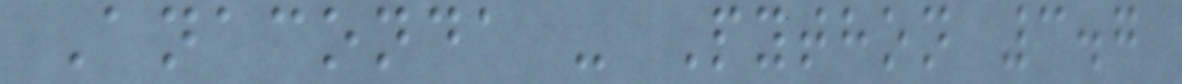Anaconda - Python 3.7
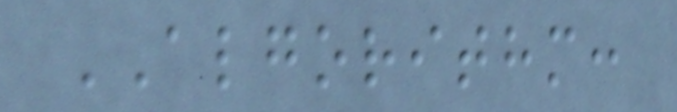ALGORITHM:
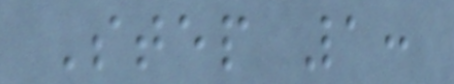Step 1:
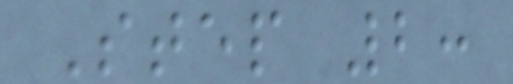Step 2:
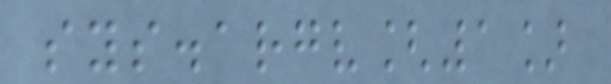sys.argv[1]
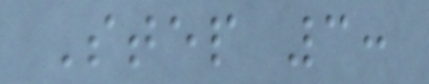Step 3:
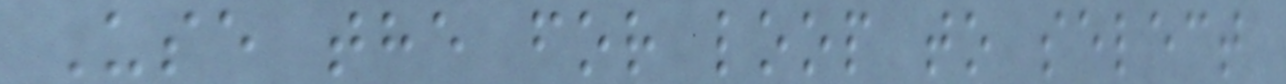Use the for loop to select
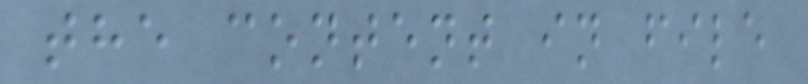the content in file
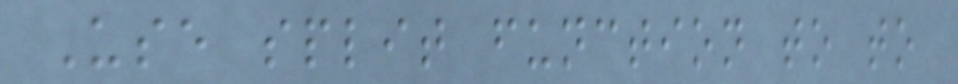Use split function to to
